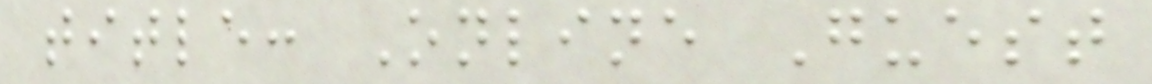title: Online Guest
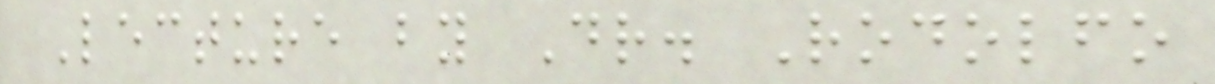Lecture by Dr. Rodolfo
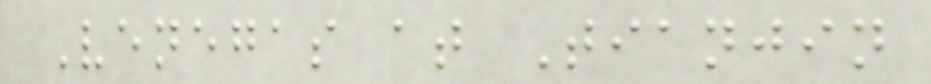Venegas at Tianjin
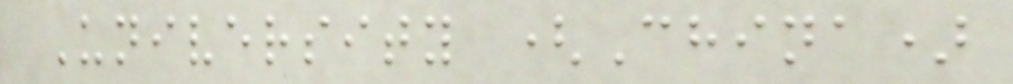University (China)
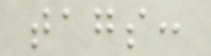tags:
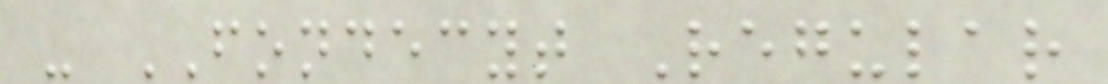- FONDECYT Regular
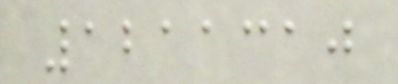1211310
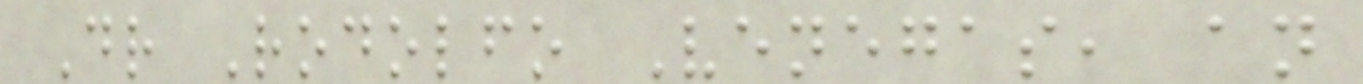Dr Rodolfo Venegas, an
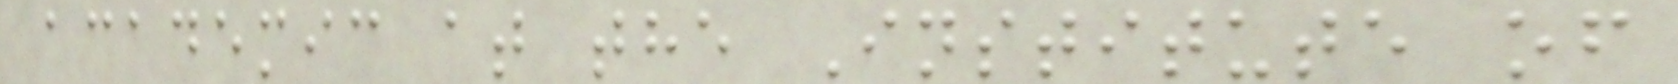academic at the Institute of
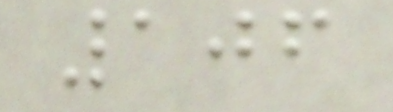106
